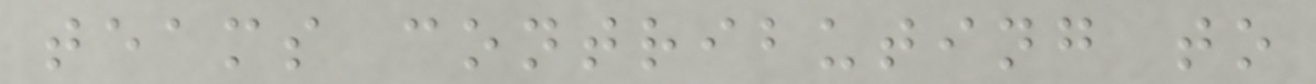teams contributing to
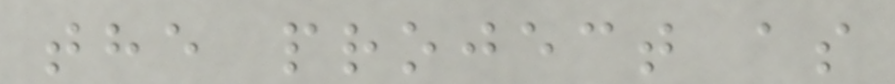the project as
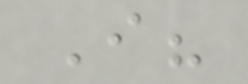I?
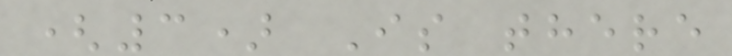(3) Is there
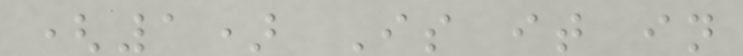(1) Is it in
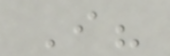I?
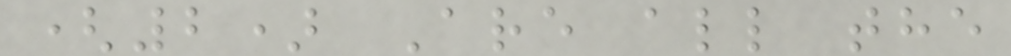(2) Are all the
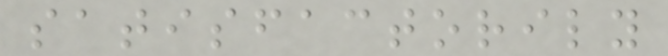satisfactorily
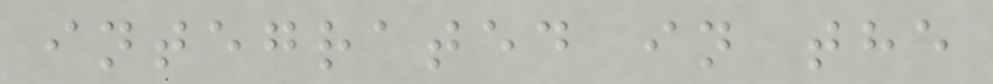integrated in the
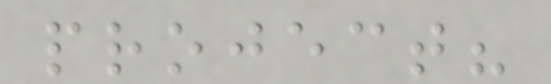project?
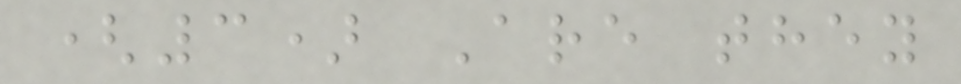(3) Are they
